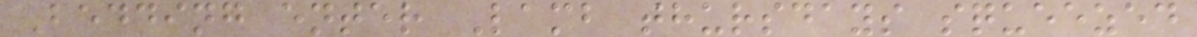Bedding enter Lamb thursdays squeezed
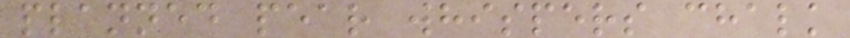planned pear whispers chalk
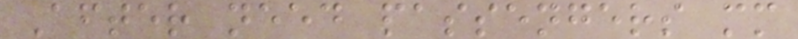After need passengers mm
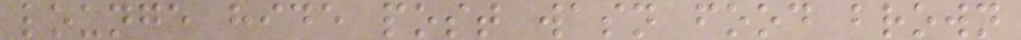lounge hide post wasn food brown
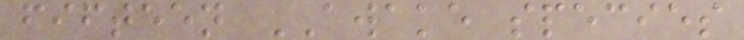fifteen AWAKE species
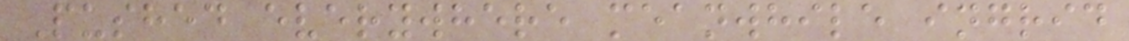Pushed everywhere meanwhile ingrid
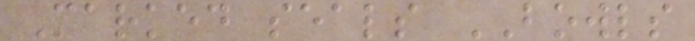Marked seals BOWLS
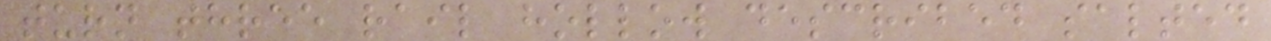turn three rail hollow described salted
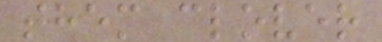them clover
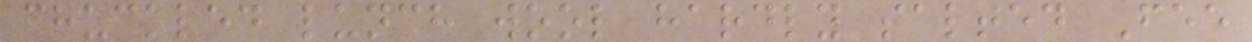chuckled lunch wool hardly salted Fee
